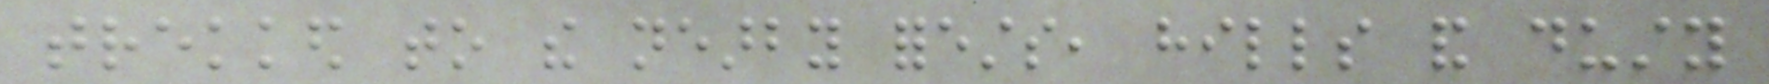trekked to the nearby forests, hills and dusty
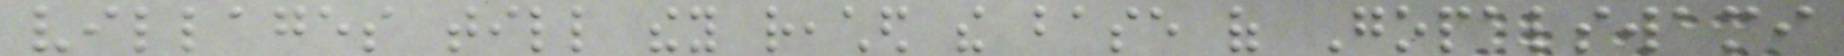villages till they reached the base of Gopalswami
